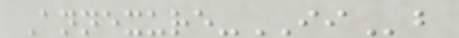Annexure-IIb
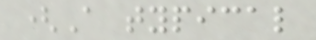(A typical
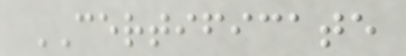CERTIFICATE
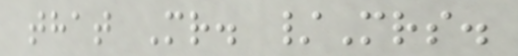that Mr. /Mrs.
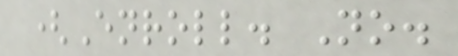(Enroll. No.
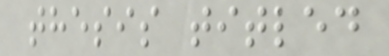thesis titled
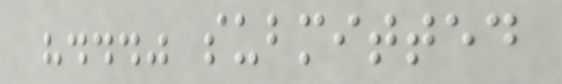"..." submitted
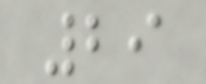29
